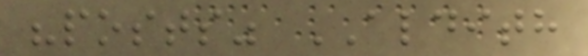"posts" ALDITH
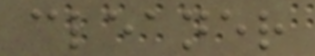cleaner
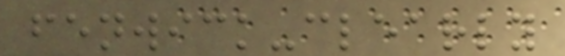fenwick-clearly
